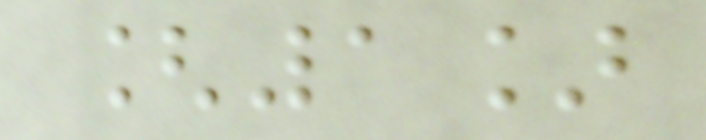[1]
